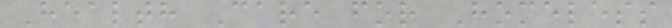Health Care for Homeless
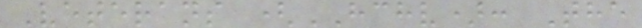Veterans (HCHV): The
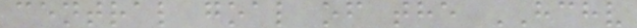central goal of the HCHV
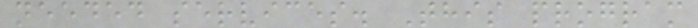needed services. This program
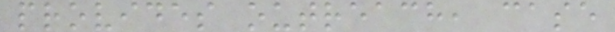provides outreach, case
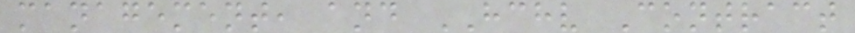management, and HCHV Contract
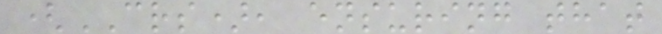(CRS), ensuring that
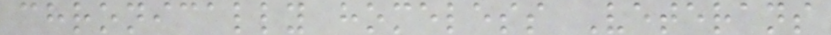chronically homeless Veterans
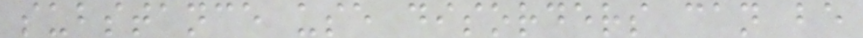substance use disorders can be
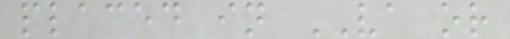placed in VA or
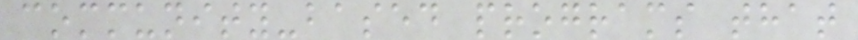community-based programs that
